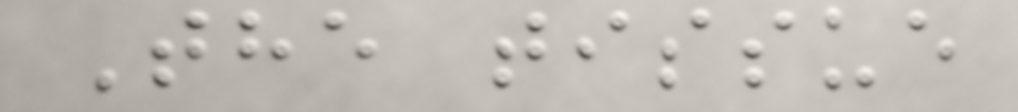The tissue
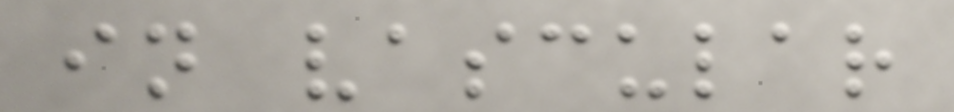in vascular
